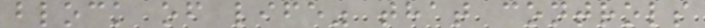block of life" that controls
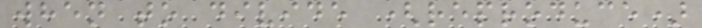when to divide (reproduce)
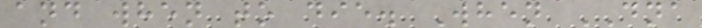and when to die. When DNA
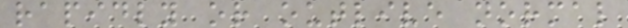rapidly or outlive normal
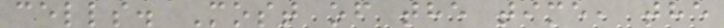cells. Most of the time, the
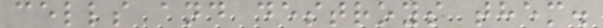cells and destroys them.
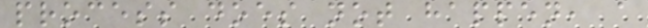process does not happen, a
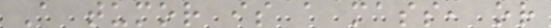A tumor is a mass, or
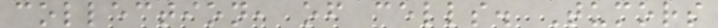collection, of cells. Tumors
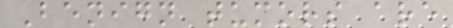Benign tumors are
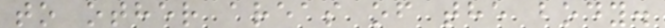to other areas of the body.
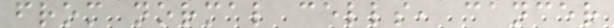from normal cells, cancer
